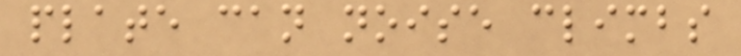plate can noise climbs
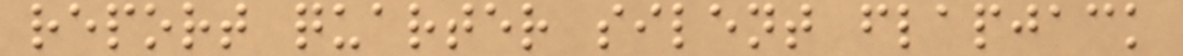report quarter silent flapjack
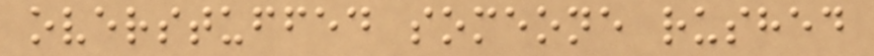overstuffed someone rushed
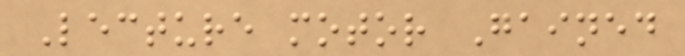Lecture motor Gained
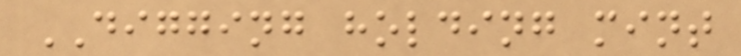DIGGING holding mint
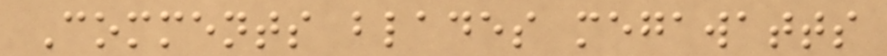Comments blades megawatts
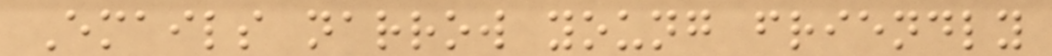Emails narrow young friendly
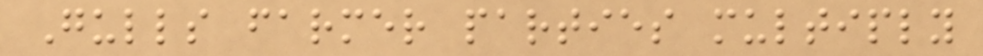Gulls farmer parties multiply
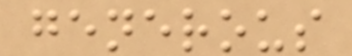generous
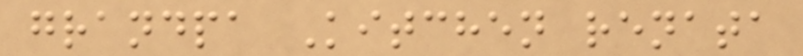grandpa Kitchen renata
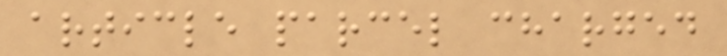article parcel charged
